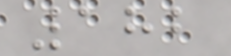182
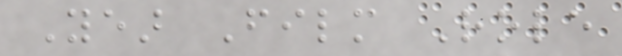Year Film Role
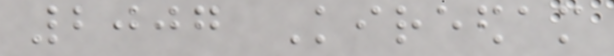2007 Kireedam
